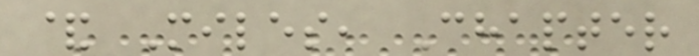& Miles, Chapter
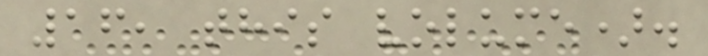16, this volume).
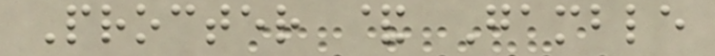Procter & Gamble
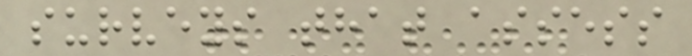surveys that assess
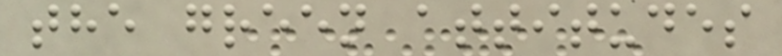the green attitudes
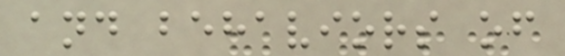and behaviors of
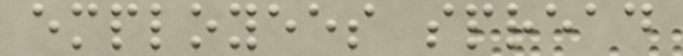employees spread
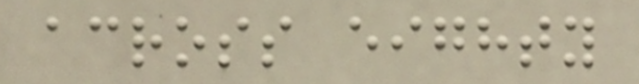across eighty
